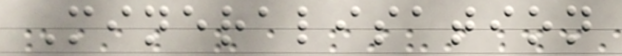Mineralisation
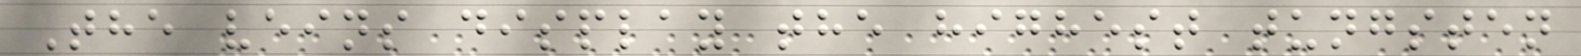The veins display the highest tungsten
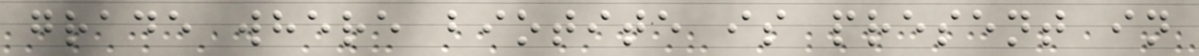grade where biotite is present in
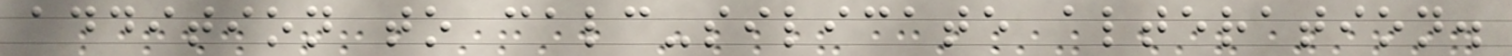addition to calc-silicate alteration.
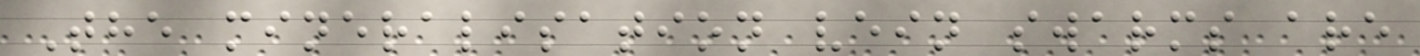The mineralisation vein swarms are
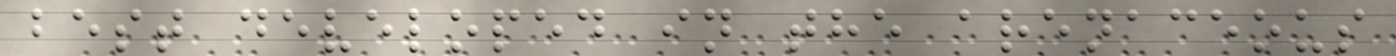best developed in the arenaceous
